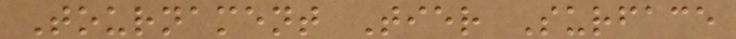Tournament Tier Surface
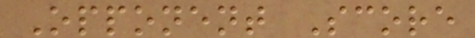Opponent Score
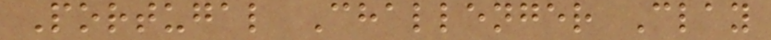Portugal Challenger Clay
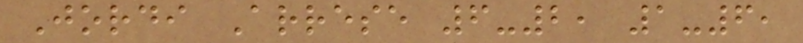Jordi Arrese 6-2, 1-6,
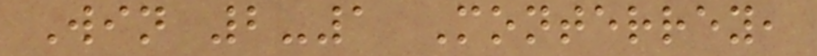Win 2-1 Monterrey,
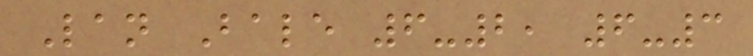Lan Bale 6-2, 6-3
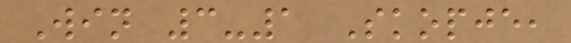Win 3-1 Skopje,
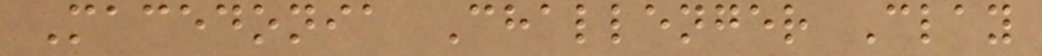Macedonia Challenger Clay
